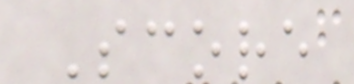Score
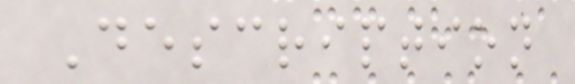Description
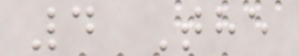4 The
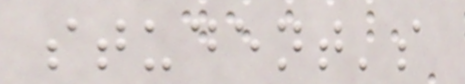student's
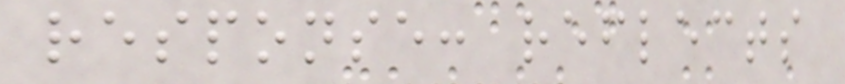response: reflects
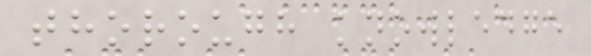thorough knowledge
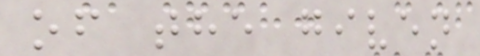of the given
